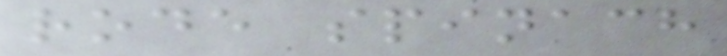rode spinach
